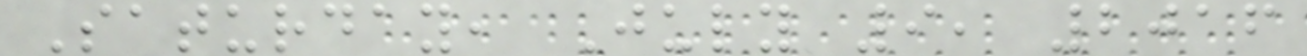Saturday, July 9, 2016
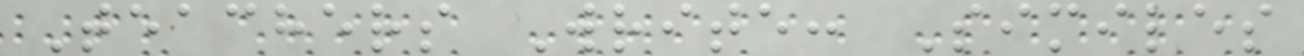Teachers Write: Similes
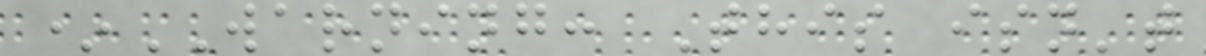*WARNING: This isn't
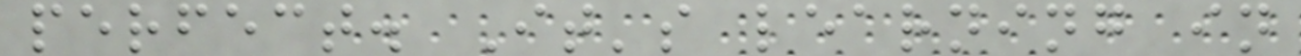perfect. It's learning in
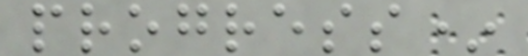progress*
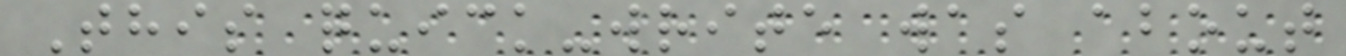This quick-write was about
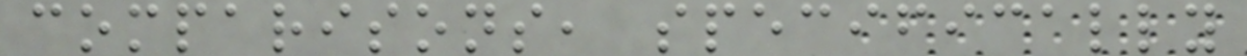comparisons, specifically
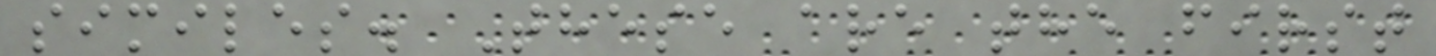similes. These are the first
